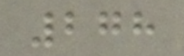278
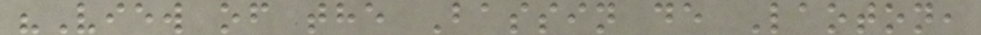"View of the Bassin de Laoton,
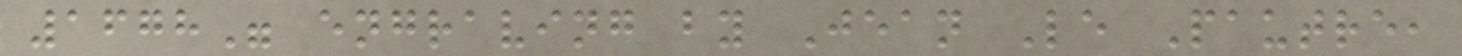1678" engraving by Jean Le Pautre,
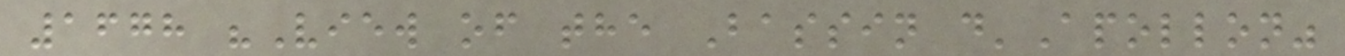1678 "View of the Bassin d'Apollon"
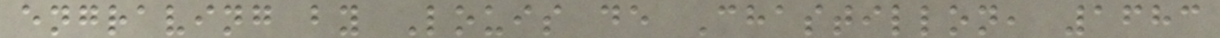engraving by Louis de Chastillon, 1683
